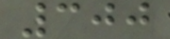300
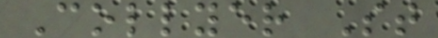Collyer St
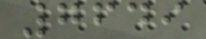7649
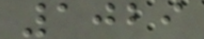1029
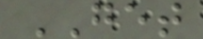GET
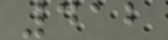412
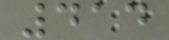414
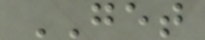GET
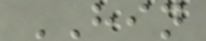HIN
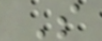S
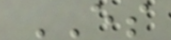ES
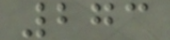273
